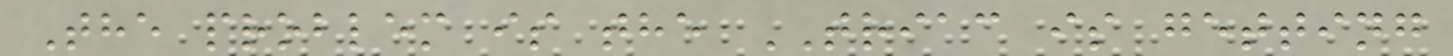The problem is the TRIAC is getting
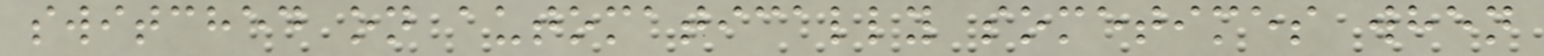switched on automatically sometimes when
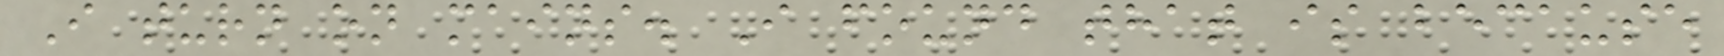I turn on mains. I found that is because
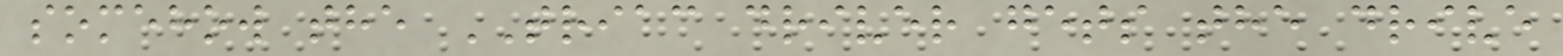somehow the TRIAC driver gets the drive
